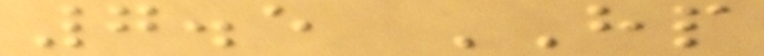7.5 HP
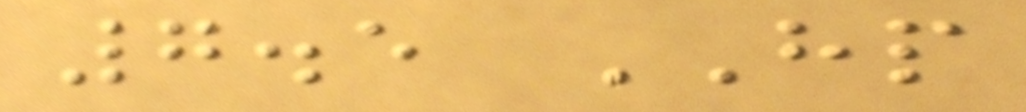7.5 HP
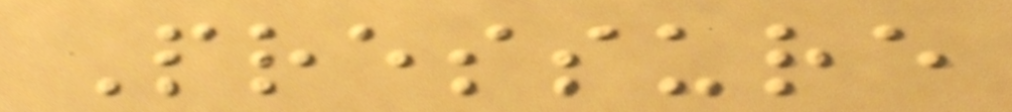Pressure
